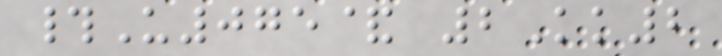#U075& 2Kk2
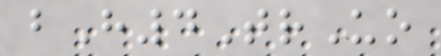bH4TrUo
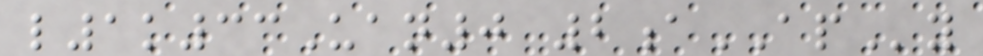l1k33Uan0 2aAPy
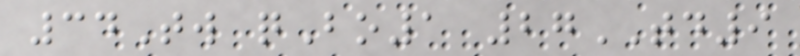34Tw qBo1 27TD9
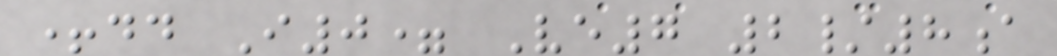+dd I0= Ve7 2/8a
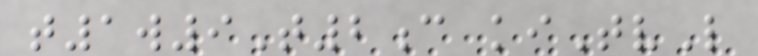t1w9T2c kiTvL
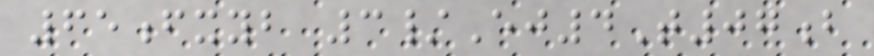65fxyb 3/Ej4T07b
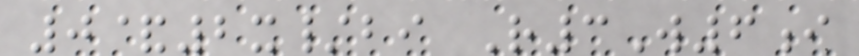0&2x/bi R3W6i
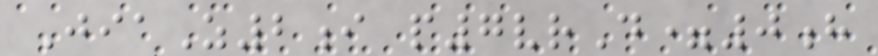JiaZ2i p7vrD=0h
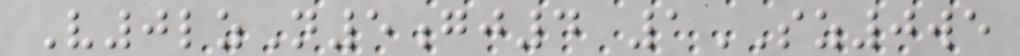V0lzN5gj4 1SZ0we
